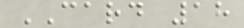CARD 18
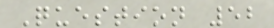Question 52
